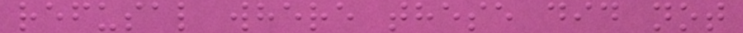refusal where these did not
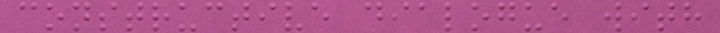constructive dialogue with
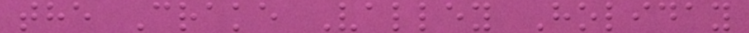the Crake Valley Holiday
